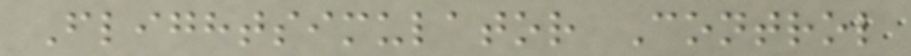Flightsimulator Control
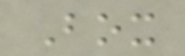Box
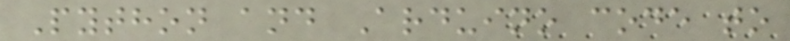Python and Arduino code to
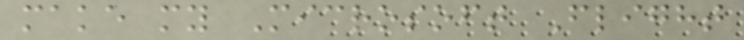make my Microsoft Flight
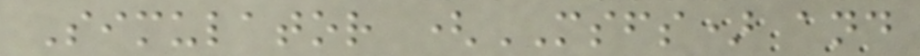Simulator (MSFS) and
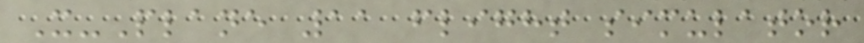X-Plane 11 flight simulator
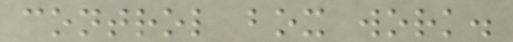control box work.
